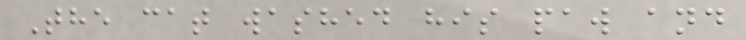The cat washed his paw and
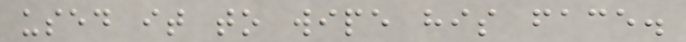used it to wipe his face.
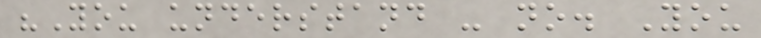"You understand - no. You
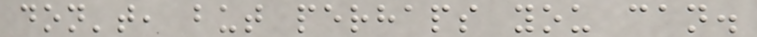don't, but perhaps you can.
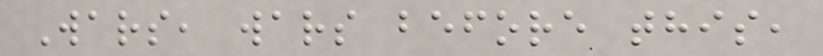Wars, wars before this,
